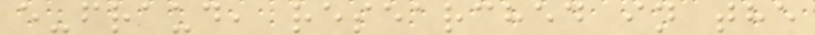e-fraud, researched in the
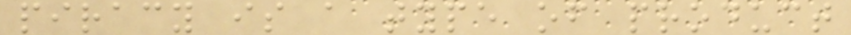piracy is a type of product
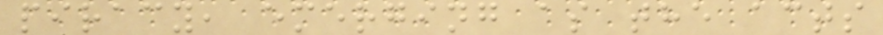piracy, emerging as the acts
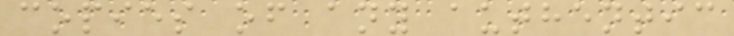copies of any authentic
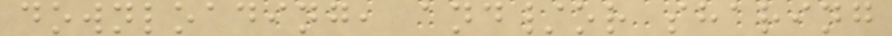downloading, and/or sharing
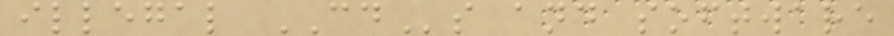illegal CDs and software
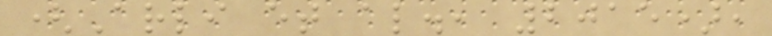(Arli et al., 2015),
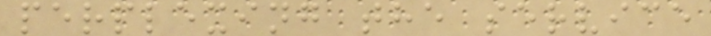perplexing the service
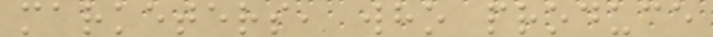marketers, who produce
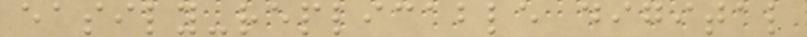easily-replicable digital
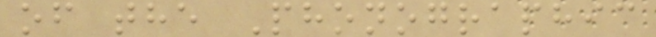of the Phonographic
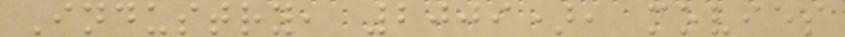Industry, 2009), movies
